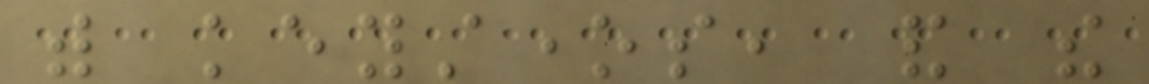with keystones, and the
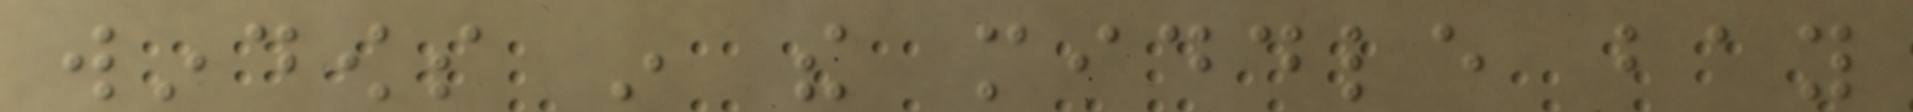windows in the middle bay
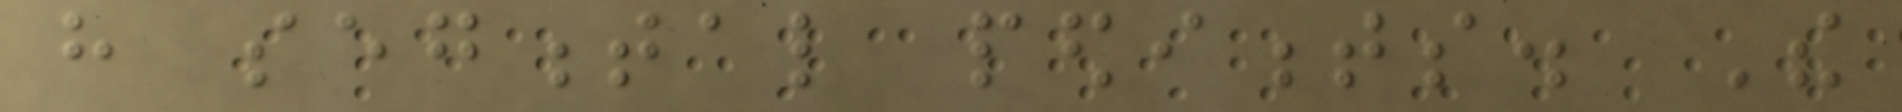have segmental pediments. The
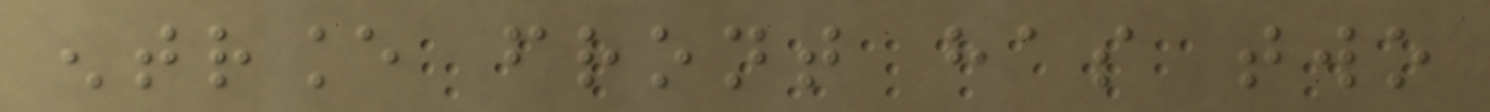entrance front has two
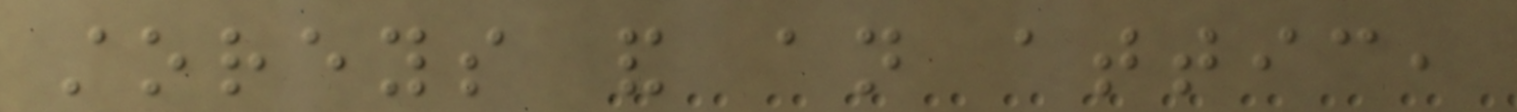storeys and an attic,
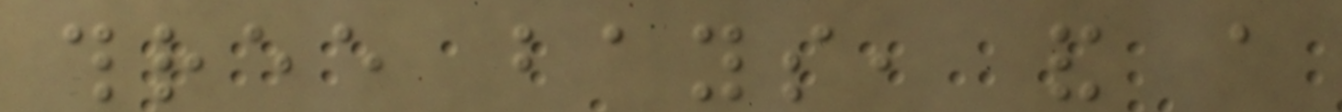three bays, and a
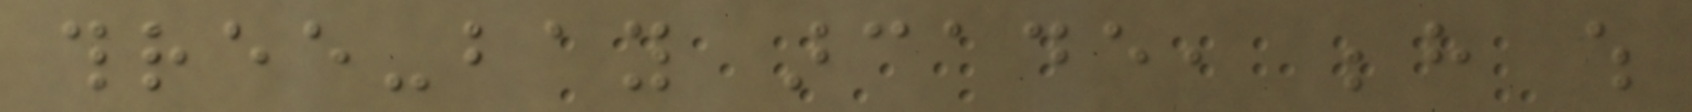three-bay arcade, behind which
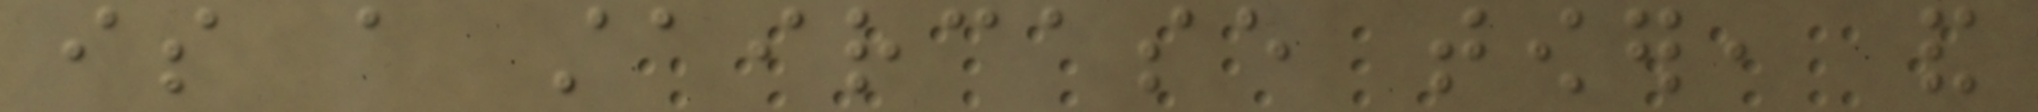is a staircase tower, and
